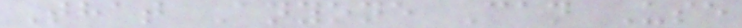That Anyone Can Use
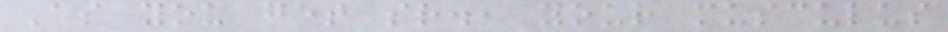As you get sr., your musculus
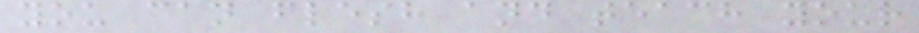you can flesh and teach your
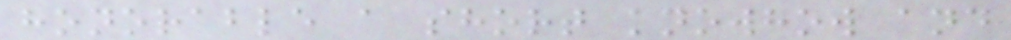honorable a short knowhow and
